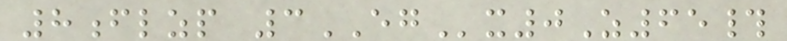8flzp 3EGx0Z65#
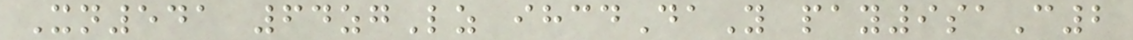Xn541 64zgLz ihcdDaY pay9saC2
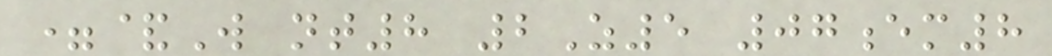=&W nt8 2Z5 07em8
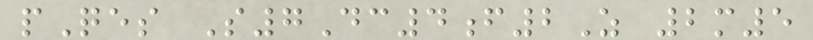pQes S7Dc4f2Z 2m5
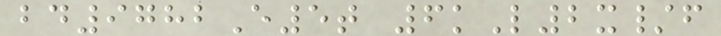bd9782E5t 6kL2x/f
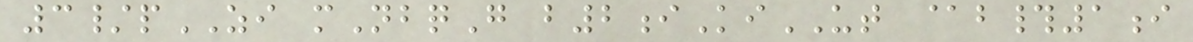3/pZI mNbqG b2iKiUT @b#1i
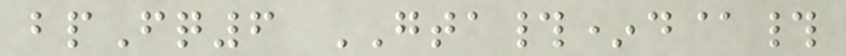bpFq6 GTA#*d@#
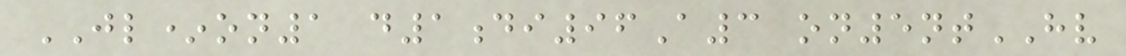JL*on1 d1di96A3 on5ntHV
